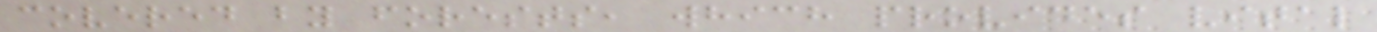covered by forests, which provides vital
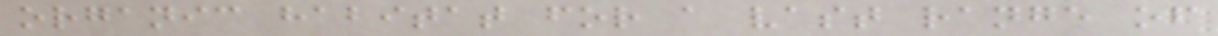organic habitat for a vast range of
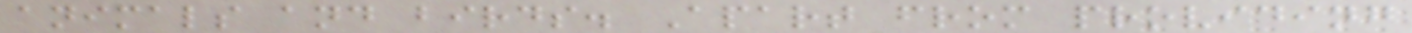animals and birds. Apart from providing
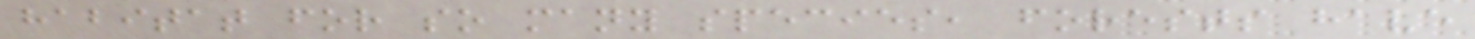habitat for so many species, forests have
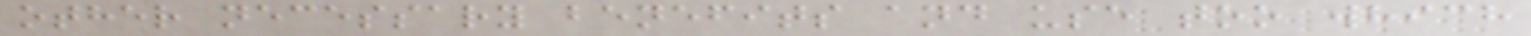other necessary benefits and use too which
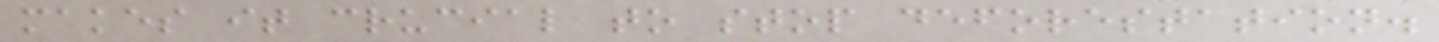makes it crucial to stop deforestation.
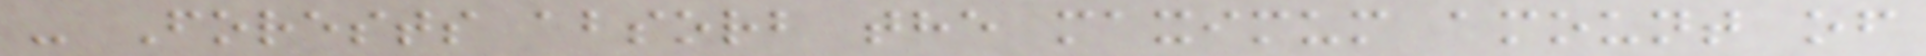- Forests absorb the maximum amount of
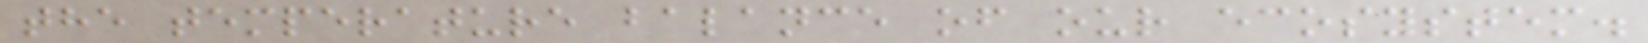the temperature balance of our ecosystem.
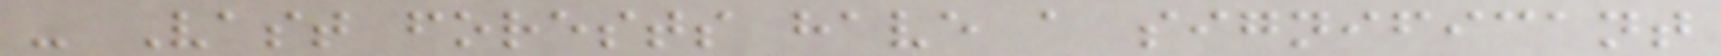- Vast forests have a significant
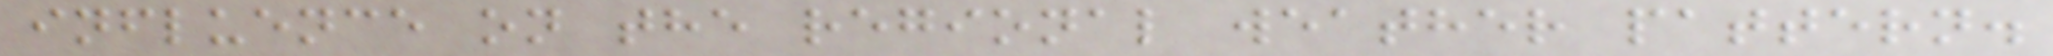influence on the regional weather pattern.
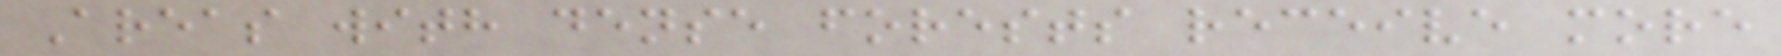Areas with dense forests receive more
